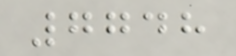7748
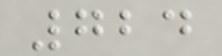724
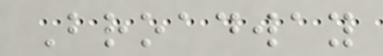Broadway
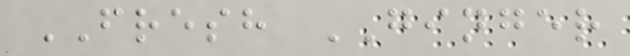FRESH GINGER
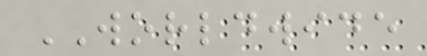WORLDWIDE
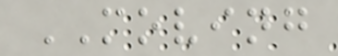MOVING
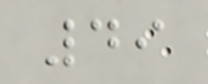49
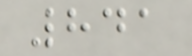841
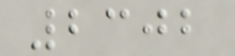2302
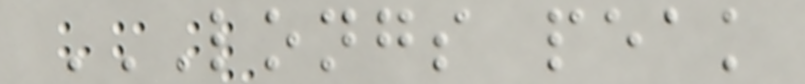LONGS PEAK
